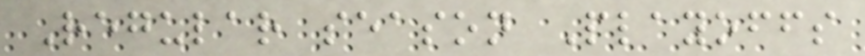Regular season Playoffs
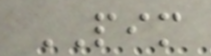PIM
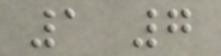1 7
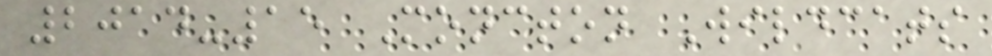2014-15 Moncton Wildcats
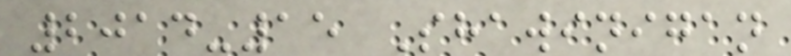2014-15 Shawinigan
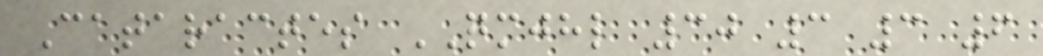Cataractes QMJHL 30 3 3 6
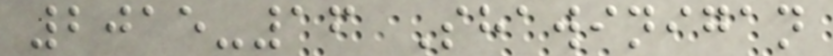2015-16 Shawinigan
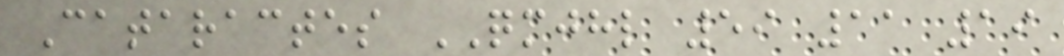Cataractes QMJHL 59 11 19
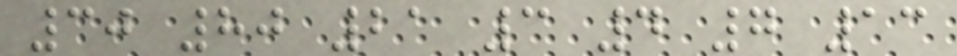30 80 21 3 4 7 13
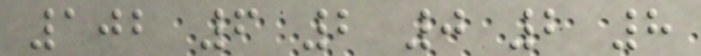102 6 2 0 2 8
